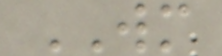WM
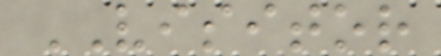VISITOR
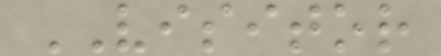VISITOR
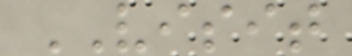VISIT
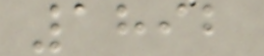1892
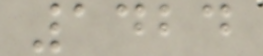1424
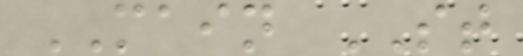MAIN ST
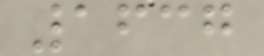1637
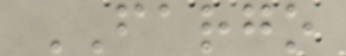FARGO
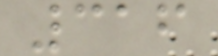316
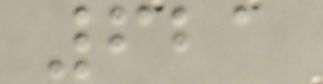621
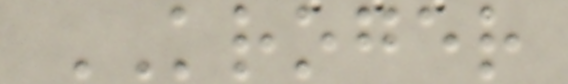KROGER
